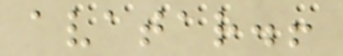avatar.!
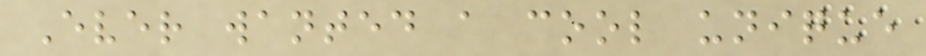Ever wanted a cool unique
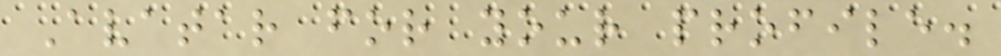Avatar for your profile.
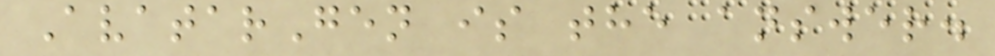AvatarGen is the answer.
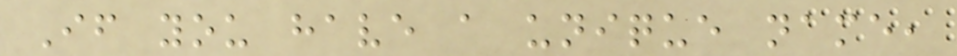If you have a unique name,
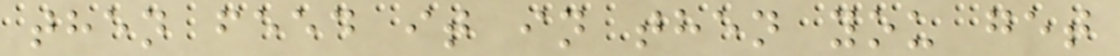then feed it in then you get
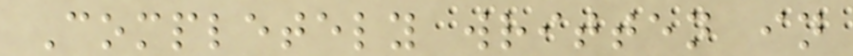Completely written in
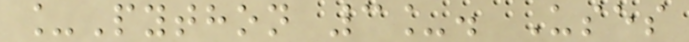_Python 3_. Uses
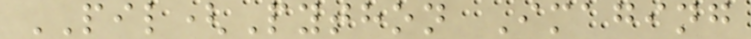PIL(Python Imaging
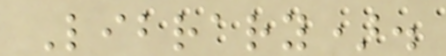Library).
